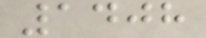1408
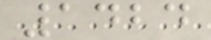1424
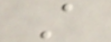A
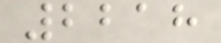2218
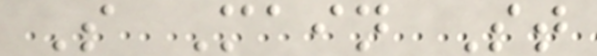S Main St
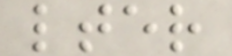lter
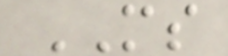MS
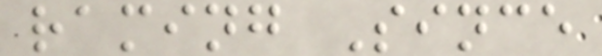raming Since
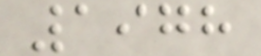1978
